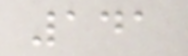141
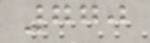770
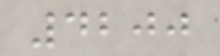4200
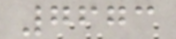7673
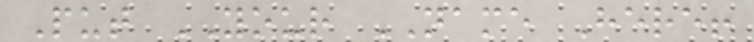Put YOUR NAME Here!
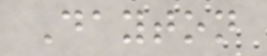Dayton
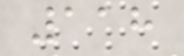118
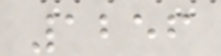1256
